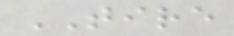TIRE
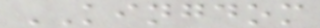KINGDOM
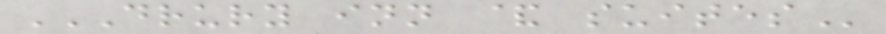DRURY INN & SUITES
